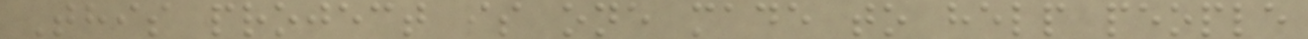This project is one made to help people
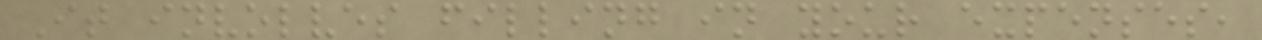It involves filling in your expenses,
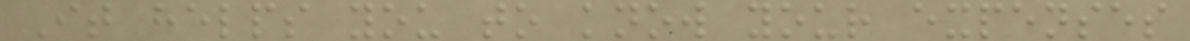It helps you to know your expenses
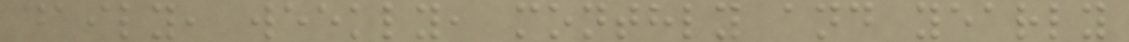daily, weekly, monthly and yearly
